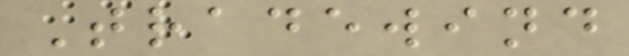Tradewind
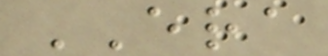ERA
